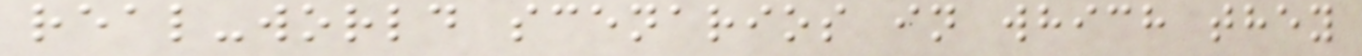real-world scenarios in which they
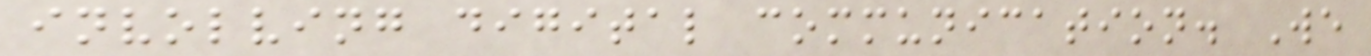involving digital communication. We
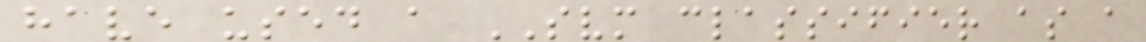have used a SVM classifier as a
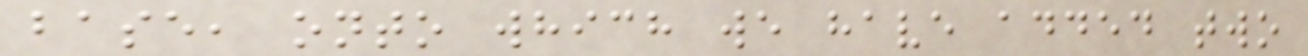base, onto which we have added two
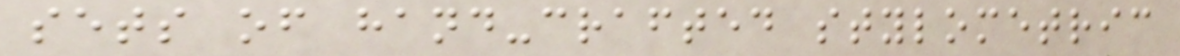sets of hand-crafted stylometric
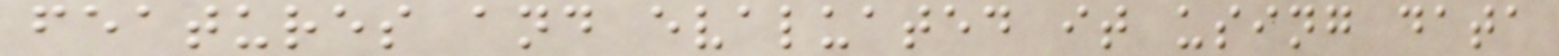features and evaluated it using data
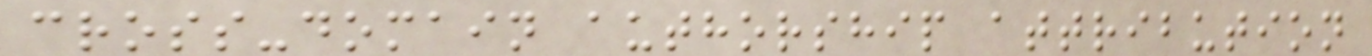cross-domain authorship attribution
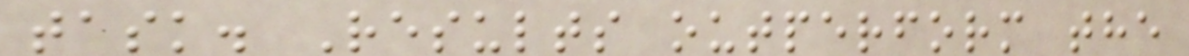task. Results outperform the
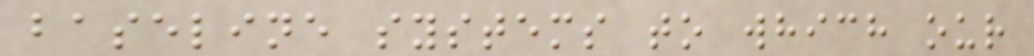baseline systems to which our
